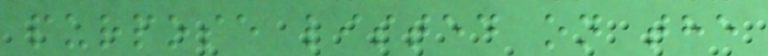purpose listed on the
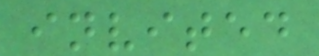invited
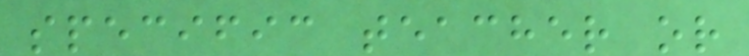specific teacher or
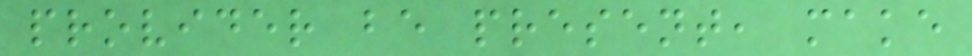provider be present, make
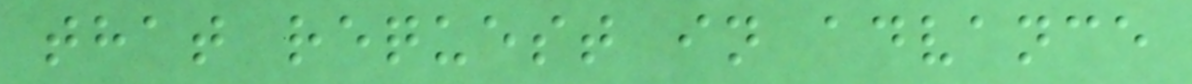that request in advance
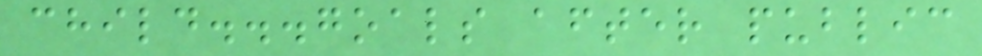child...goals after public
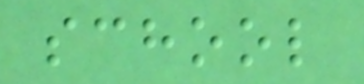school
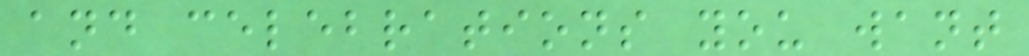and celebrations you want
